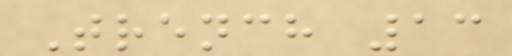Trench 13
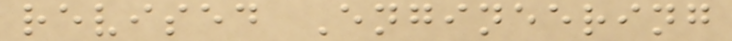revised Engineering
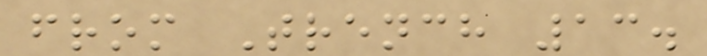from Trench 13.
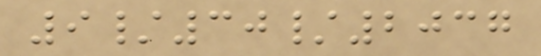9/30/2037
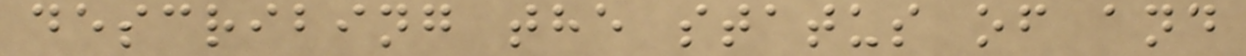describing the status of and
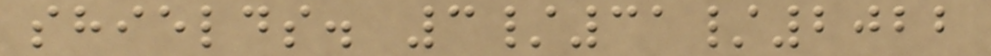shields. 3/31/2022
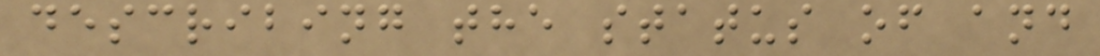describing the status of and
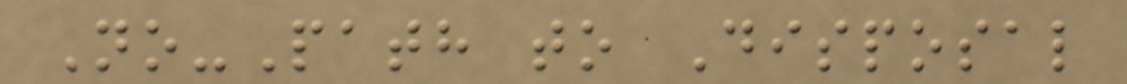No-Path to Disposal
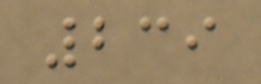239
